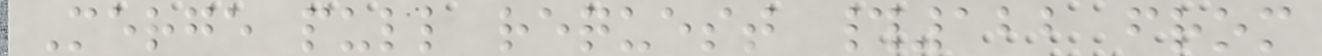Merge pull request #122 from
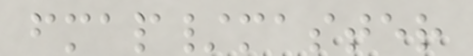fmap/master
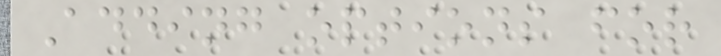Adding options for
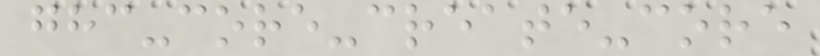ghc-core-create-core
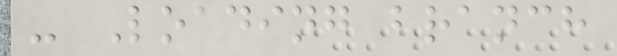- Loading branch
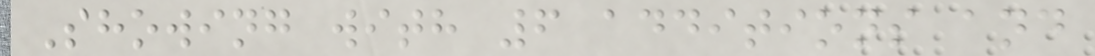Showing with 6 additions and
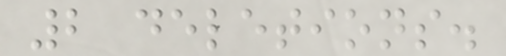2 deletions.
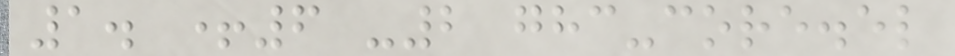1. +6 -2 ghc-core.el
